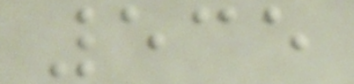535
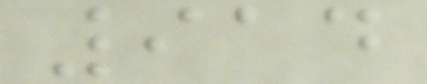914
